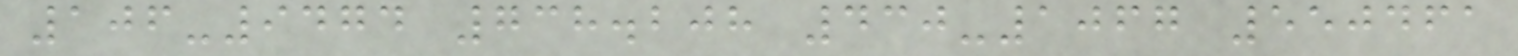106-9474 738.208 430-1067 550461
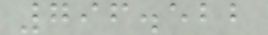796.522
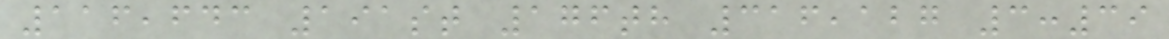116,643 191st 176th 316,127 3:39
